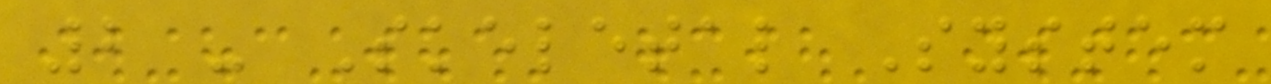2 - Skeletal System
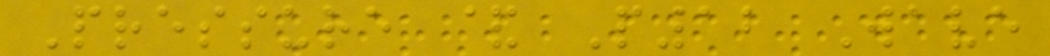Pressure & P12 Wave
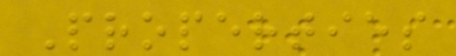Properties
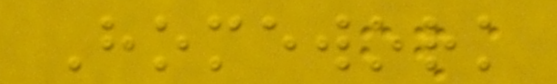Homework
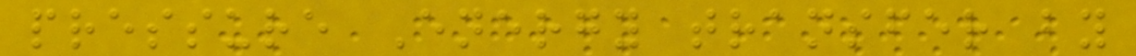pressure Energy transfer by
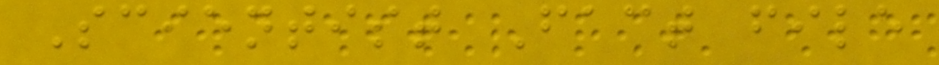Scientist Fact file
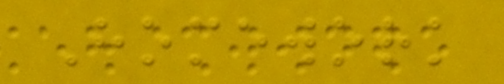Homework
